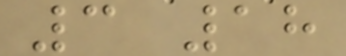3 18
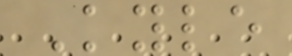Kyle
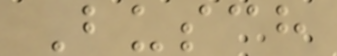Busch
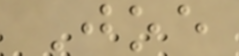Joe
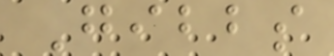Gibbs
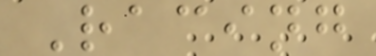Racing
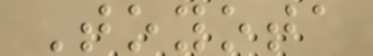Toyota
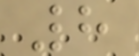8
